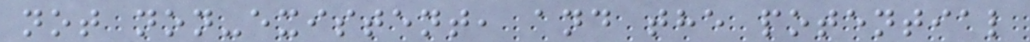not non-existent, and the potential
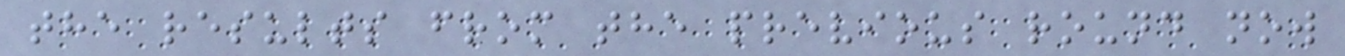the results from the previous round now
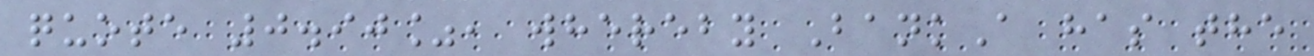quote 0.90%, whereby BankA has the
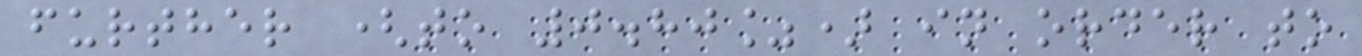further (to 0.80%) in order to
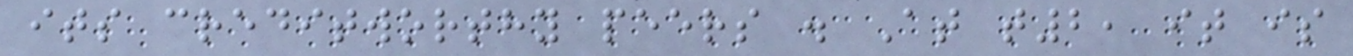its creditworthy peers . At t2, it is
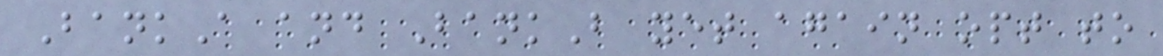BankA and BankB yet again opt to
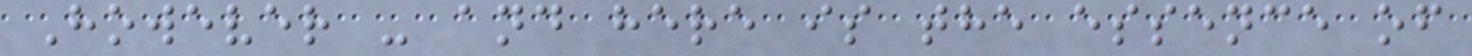However - and here is the essence of
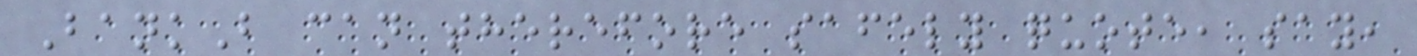BankB can therefore safely quote, say,
